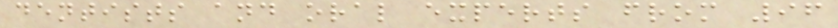dentists and oral experts from 96
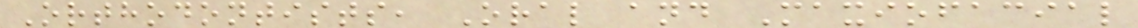Orthodontists, Oral and Maxiofacial
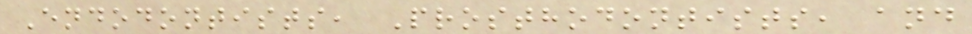Endodontists, Prosthodontists, and
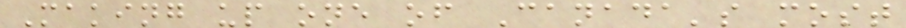Making up one of Canada's most
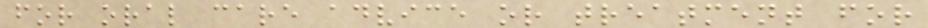for oral care advice or treatment for
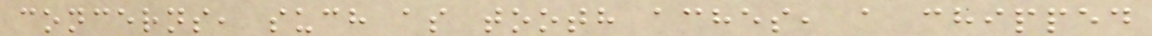concerns, such as tooth aches, a chipped
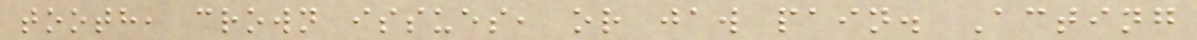tooth, crown issues, or jaw pain. Acting
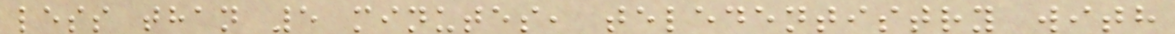less than 5 minutes, teledentistry with
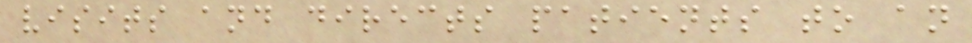visits and directs patients to an
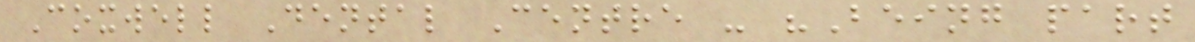Coxwell Dental Centre - "Being part
